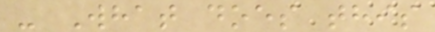- What does this
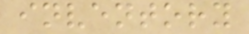inventory
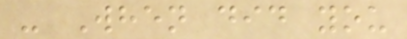- When did you
